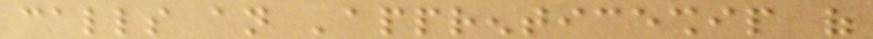calls an 'apprenticeship of
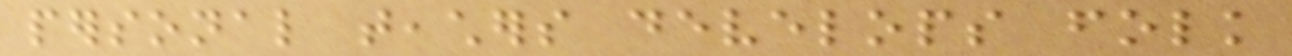personal teachers develops folk
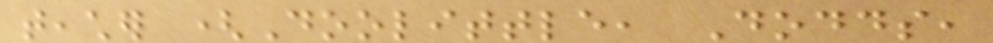teacher (Doolittle, Dodds,
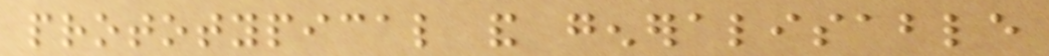prototypical and generalisable
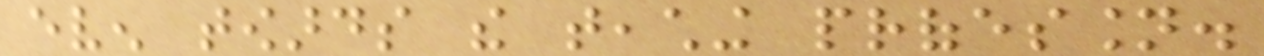even towards the teaching profession.
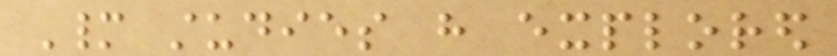Many studies have explored
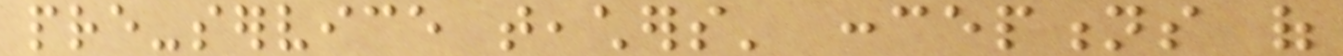pre-service teachers' conceptions of
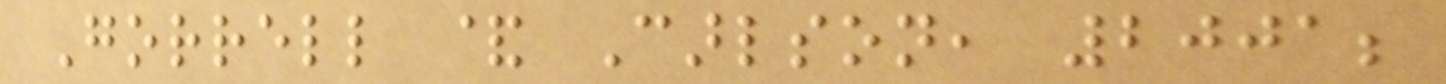Gorrell & Carlson, 2001;
